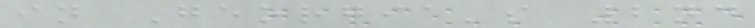in Georgia's 2nd
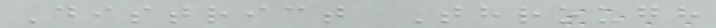District Through
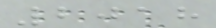2018
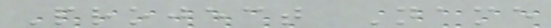Project Name
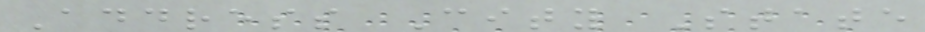Address City State
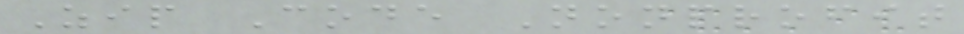Zip Code Nonprofit
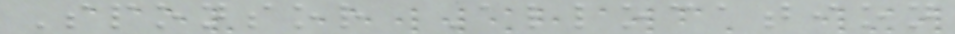Sponsor Allocation
